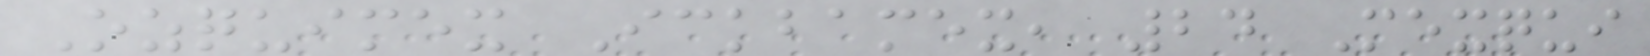Ozquimex Ickbamex, 24 Mexqui
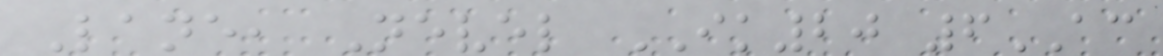Lane, Nevel IK20 6AC
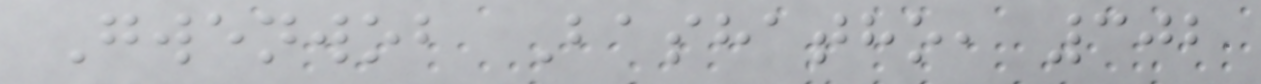Gwenwob Bashatho, 302
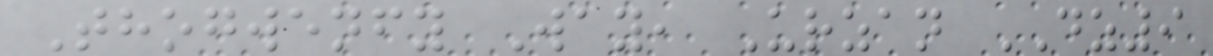Thogwenfy Way, Urzan DZ9
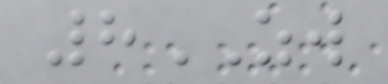8ZW
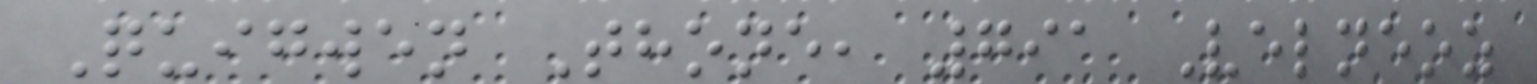Quigwen Thone, 791 Velneoz
